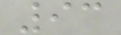93
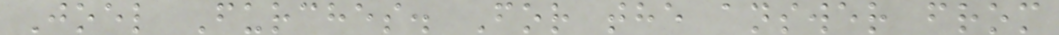Joel Furches. For the answer from
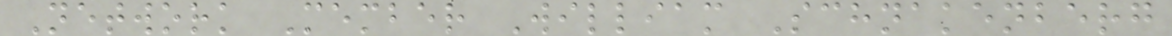Network Member William Schnakenberg
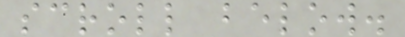scroll below.
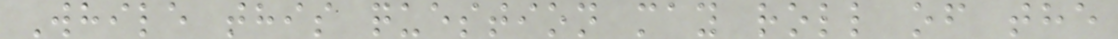While this question may roll of the
